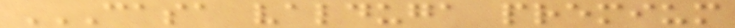CASA VALDUGA PREMIUM
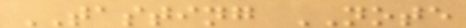TASTING NOTE
